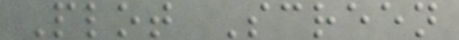Plot Screen
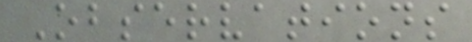Observations
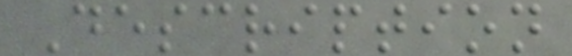Description
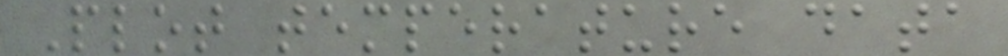Plot temperature data
